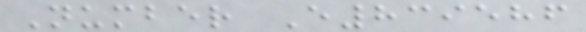Number E839586
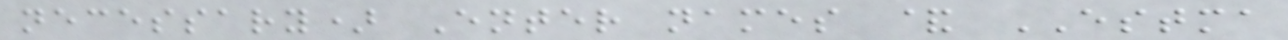necessary) Enter names & ESTMA
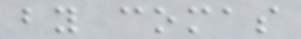by comas
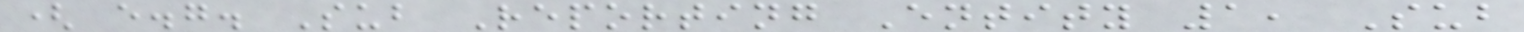( e.g. Sub Reporting Entity 1, Sub
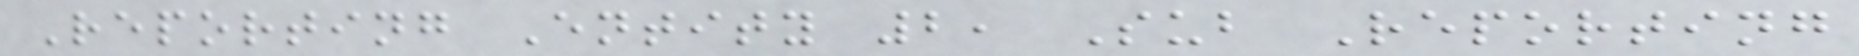Reporting Entity 2, Sub Reporting
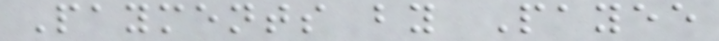Payments by Payee
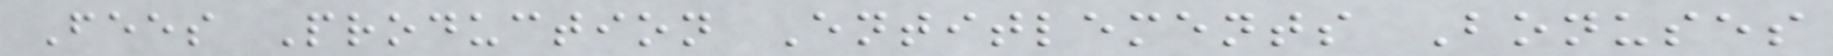Fees Production Entitlements Bonuses
